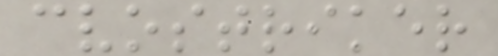cvostriker
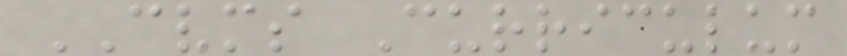CVMS Curriculum
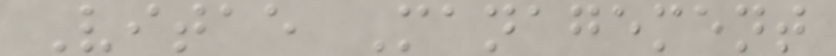Vitae Management
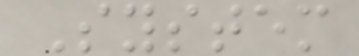System
